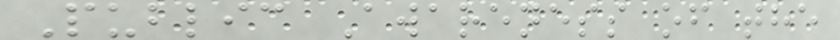Public Awareness of the
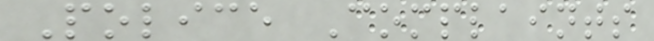Police Complaints
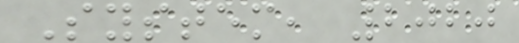System, 2020
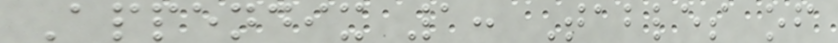Appendix 1: Tables of
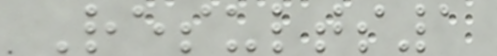Results1
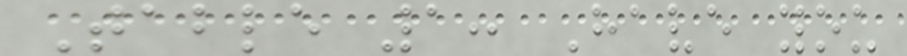Table 1: Have you
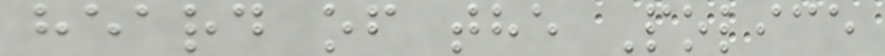heard of the Police
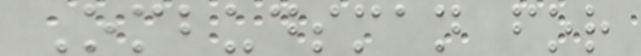Ombudsman for
